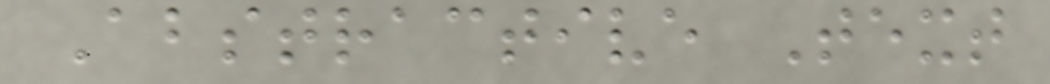Abstractive Text
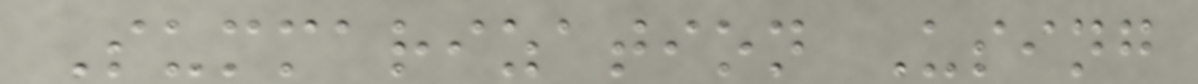Summarization Using
